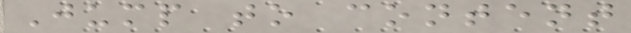Jump to content
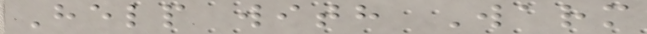Help with Warm
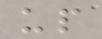up
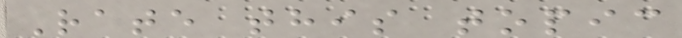Rate this topic
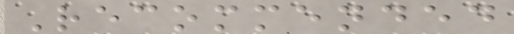Recommended
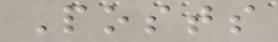Posts
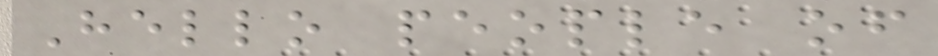Hello people of
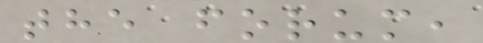the forum,
